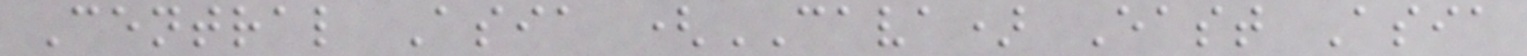Central Asia (CAVA) East Asia
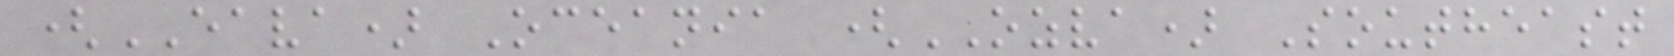(EAVA) Oceania (OZVA) Southeast
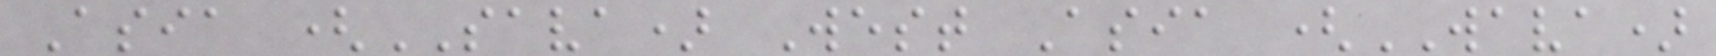Asia (SAVA) West Asia (WAVA)
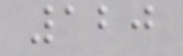120
